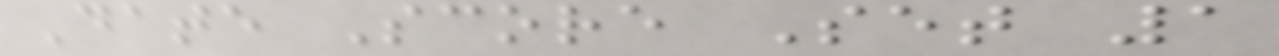Date Score Set 1
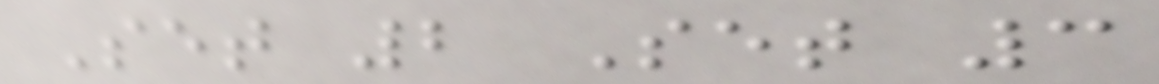Set 2 Set 3
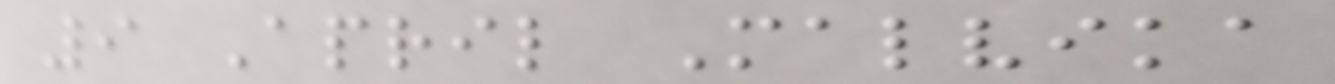9 April Malvika
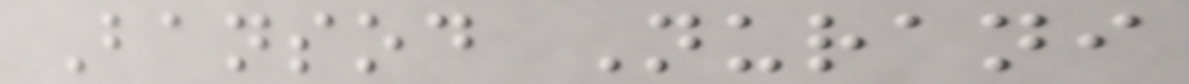Bansod Nurani
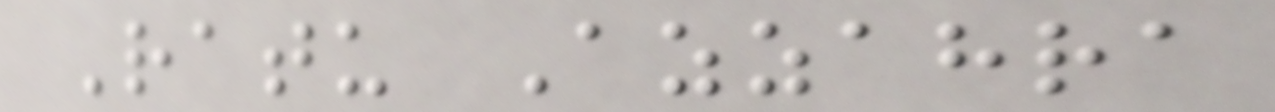Ratu Azzahra
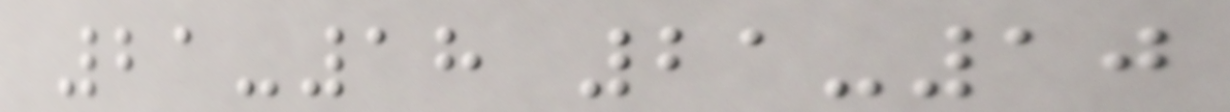21-18 21-10
